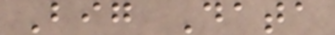Big Data
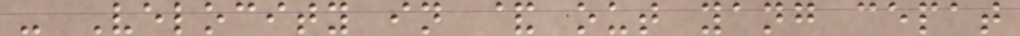- Velocity in & out yang cepat
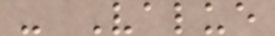- Value
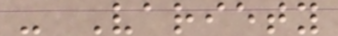- Variety
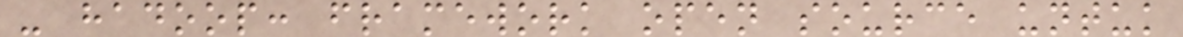- hadoop: framework open source untuk
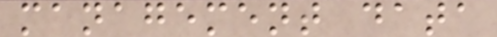management data
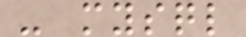- mysql
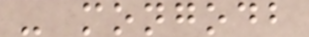- mongodb
